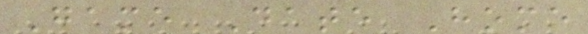Game Date Home
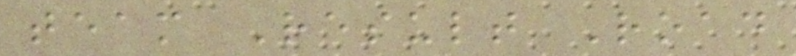team Result Road
